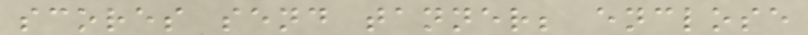scores send tanner; enclose
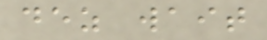dez wait
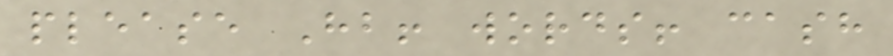please Hb! words! cash
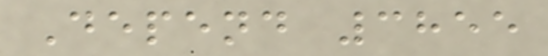Depend 3855
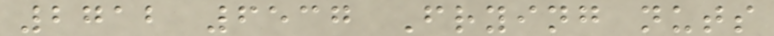2712 6537 Frying nuts
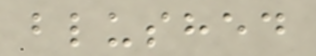blushed
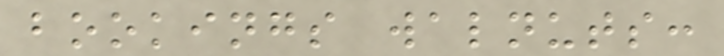bookings walnuts:
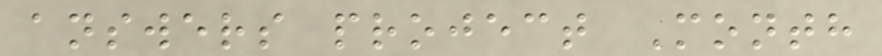answers project Month
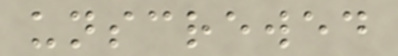unscrewed
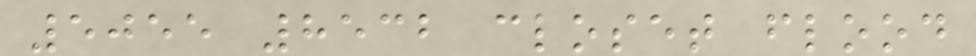5055 8532 closet flood
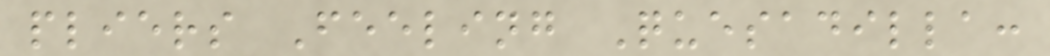pliers Feeling Quesadilla:
